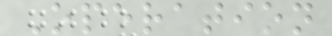Operation
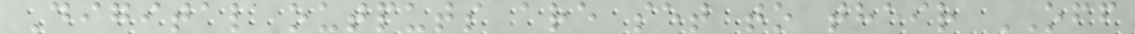Digital outputs are set to their OFF
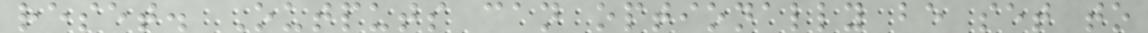reset. Outputs can optionally be set to
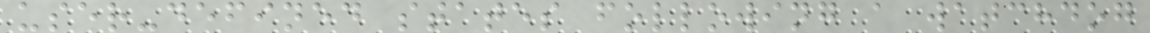user-defined states following a watchdog
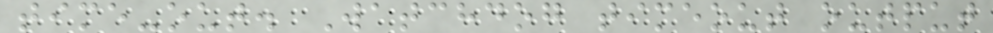time-out. Watchdog timeout output
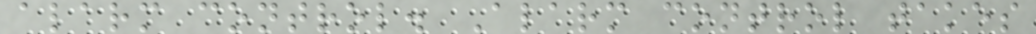alarm control. Alarm control takes
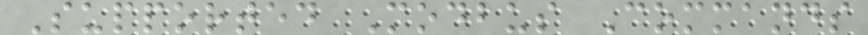Supported Modbus Commands
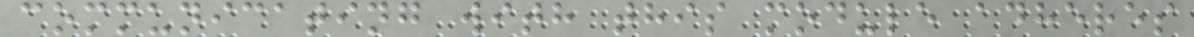communicating with this module adheres
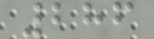286
